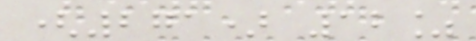(271) 12%
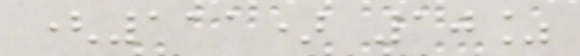(111) 10%
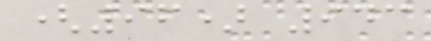(96) 943
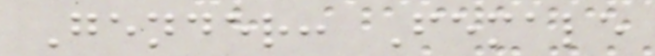Gender: Female
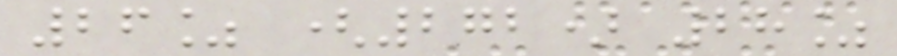26% (272) 28%
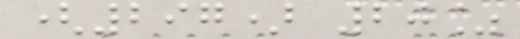(297) 20%
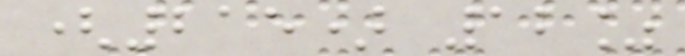(215) 12%
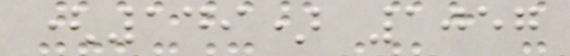(149) 1057
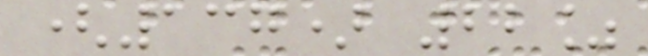(137) 22%
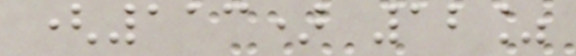(113) 12%
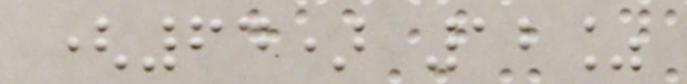(64) 12%
